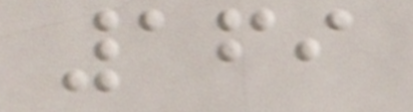169
